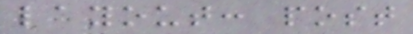layout: post
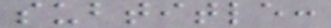subtitle:
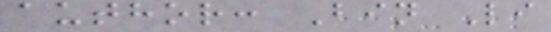author: Bin Li
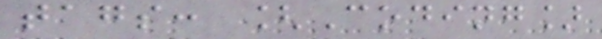tags: [Coding]
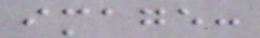image:
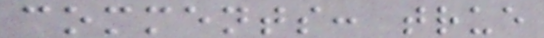comments: true
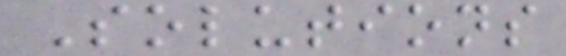Solutions
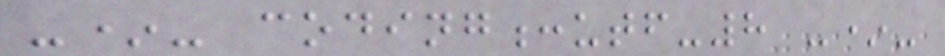-*- coding:utf-8 -*-
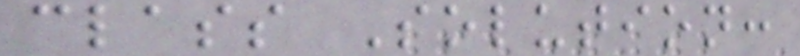class Solution:
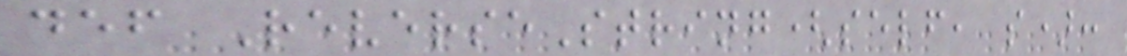def ReverseString(self, s):
